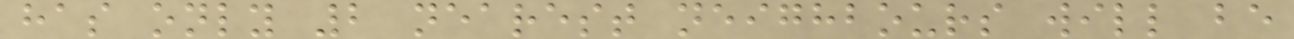has only 2 nearest neighbours will be
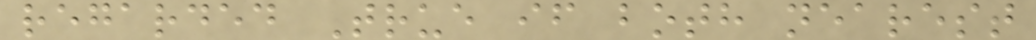regarded True if both nearest
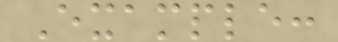Example:
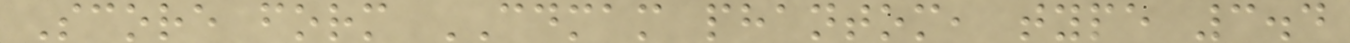Score form CDMAM phantom, type 3.4
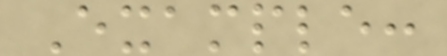Example:
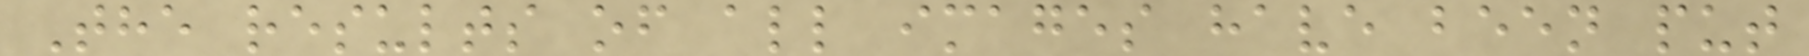The results of all images have been put
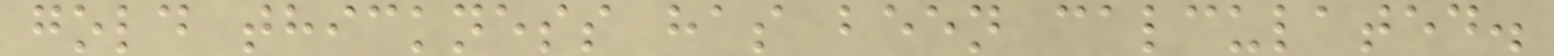gold thickness has been calculated.
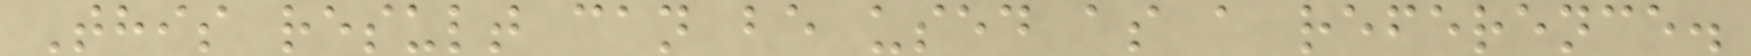This result can be used as a reference.
